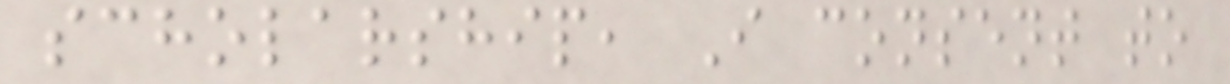scholarship, I consent to
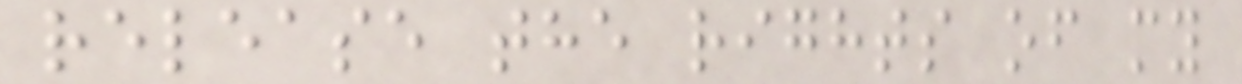release the rights of my
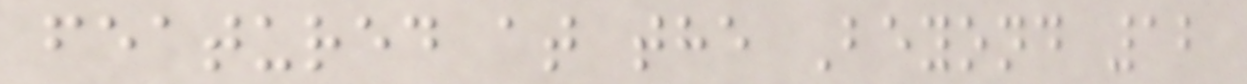featured at the Beyond 12
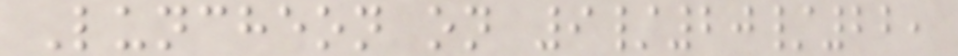Luncheon on 9/20/22,
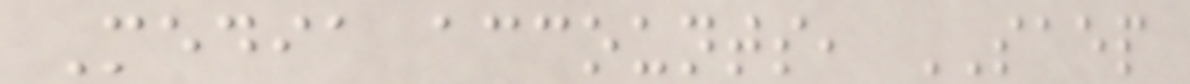Media accounts, SAEP
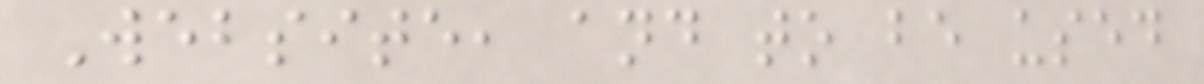Website, and to be used
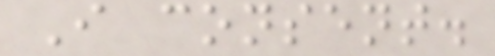I consent.
